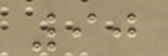90
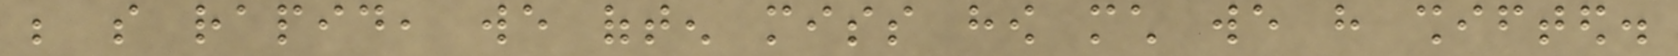be so rapid, we often miss how much we have shifted.
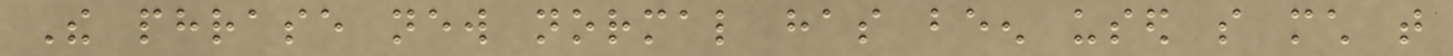The phrase new normal has been used so much that
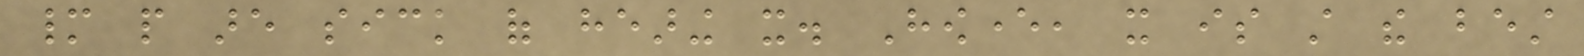many people are sick of hearing it. However, it is still the best
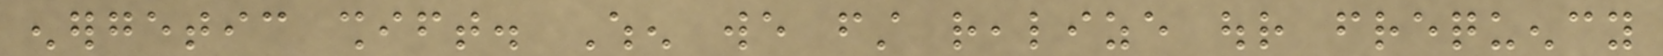energetic shift. When we first realize our frequency
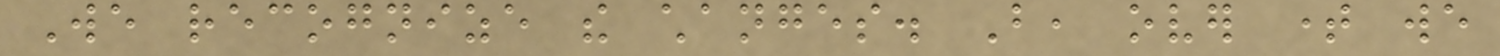We recognize the changes. But, over time we
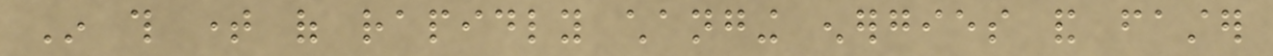In this time of rapidly changing energies and faster
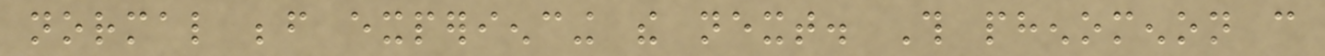normal before experiencing the next. This phenomenon can
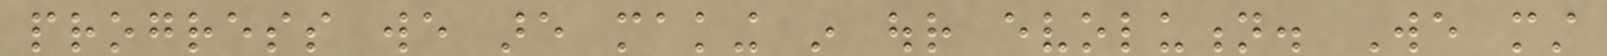progress we are making in our evolution. We must
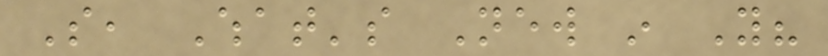So, What's New in You?
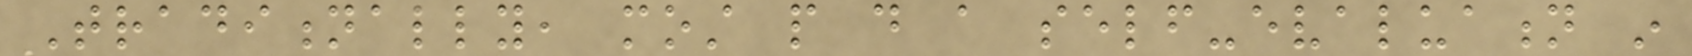Traditionally, most people do a self-evaluation in
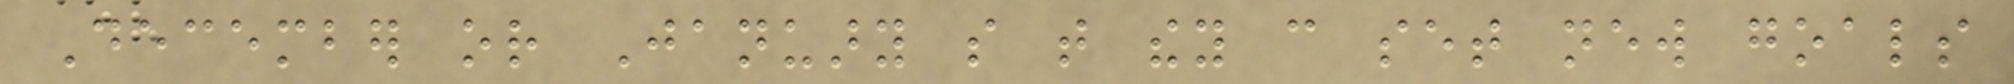December or January so that they can set new goals
